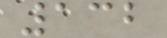132
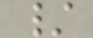/
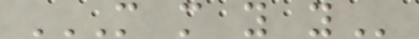M M Y Y
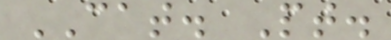CAT. Pt.
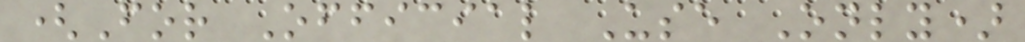(For Official Use Only)
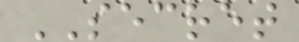SECRET
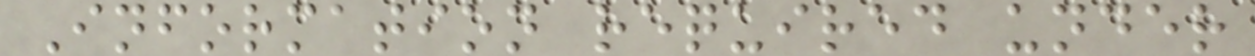Information required under
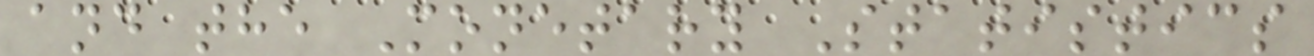and the Monetary Statistics
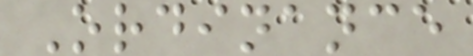Ordinance
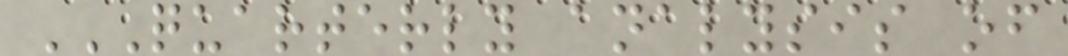QUARTERLY ANALYSIS OF
